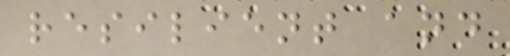resilient and
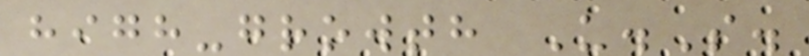high-growth U.S.
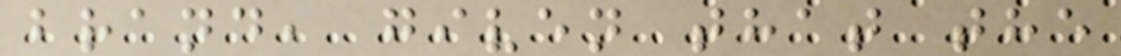brand, given that the
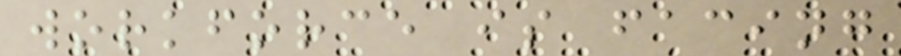workforce is facing
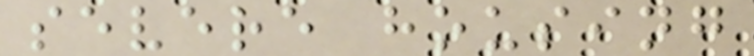severe housing
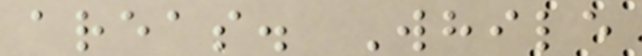areas. While
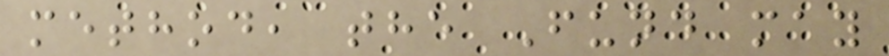method, the Fund may
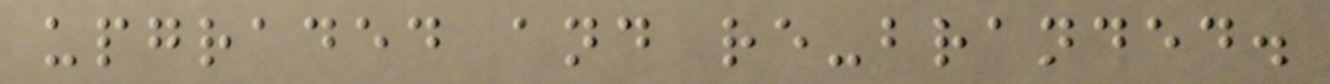upgraded and re-branded.
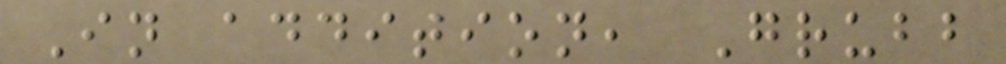In addition, Grubb
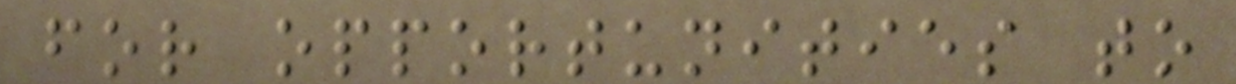for opportunities to
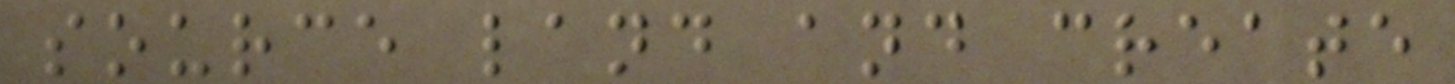source land and create
